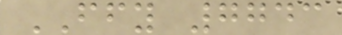FFY 7743
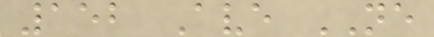152 Ave NE
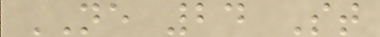NE 24 St
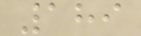189
